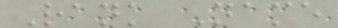Rank Name
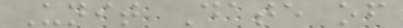Unit Date of
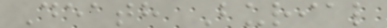Death Burial
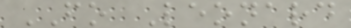FO Leonard
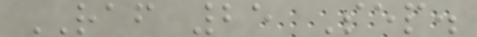RAF 25 Sep.
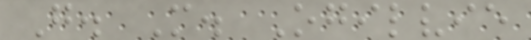G. M. Ogilvie
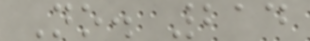No. 214
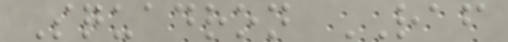Squadron RAF
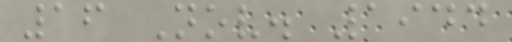16 Nov. 1944
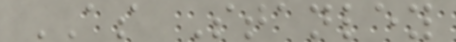AS Stanley
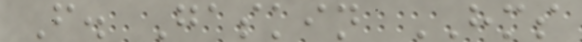F. Gaskin HMS
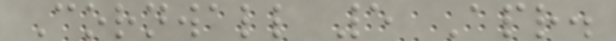Cornwall 5 Apr.
